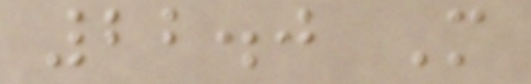22.0 M
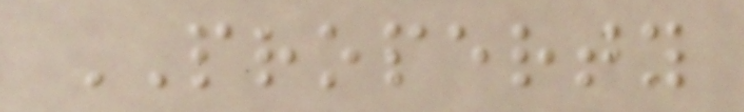PROPERTY
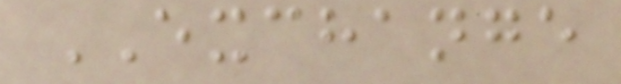EXCHANGE
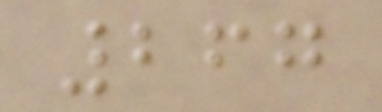267
